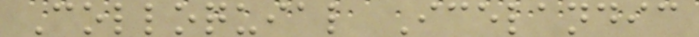Colloquial Icelandic
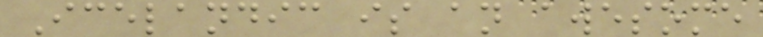Icelandic is an awesome
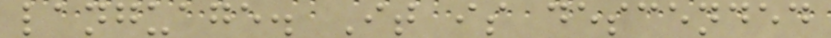language. It is descended
